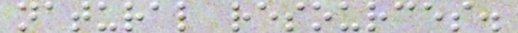natural resources.
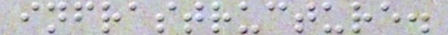infrastructure.
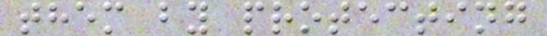them by protecting
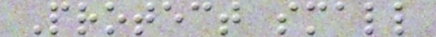Protect small
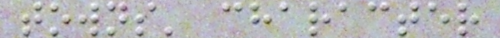towns' character
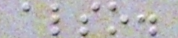also.
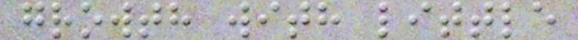growth with little
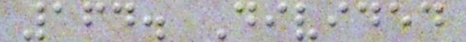164. Divided
